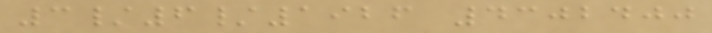3/6/1926 4302400
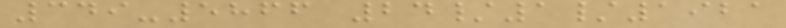349-5866 24/1/1921
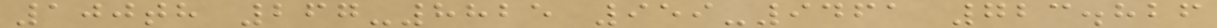100th 267-8825 959-9461 723.826
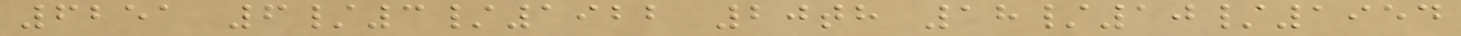6251 6/3/1922 20th 18/10/1954
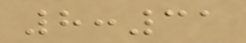8:31
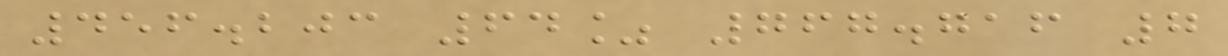456.203 64% 767.716 7
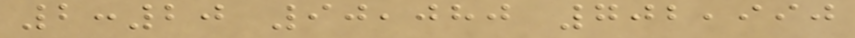2:20 90,080 702,990
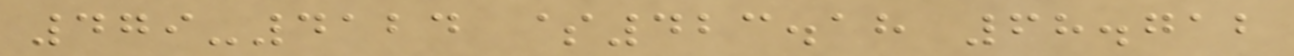479-4124 $423.18 68.712
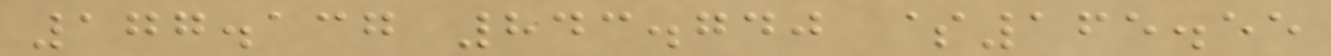177.137 843.740 $165.55
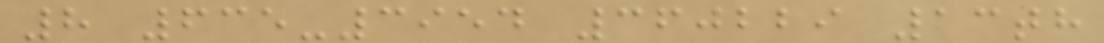8 635-3954 360229 13th
